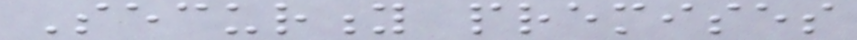Security premises
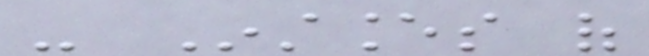- Instances of
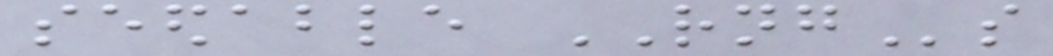seedable RNGs
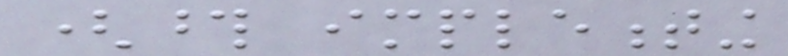(those implementing
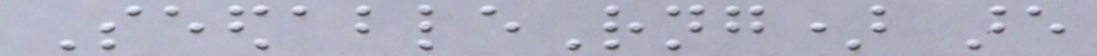SeedableRng) are
